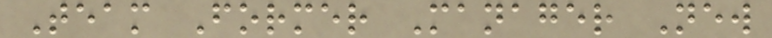Team Former Manager New
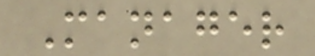Manager
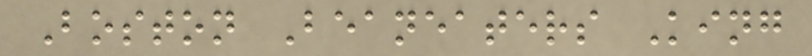Boston Beaneaters King
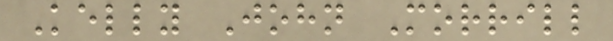Kelly John Morrill
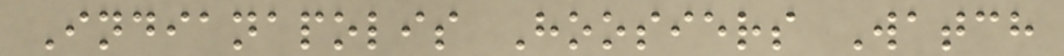Indianapolis Hoosiers Watch
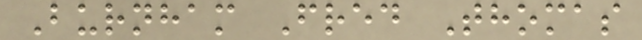Burnham Fred Thomas
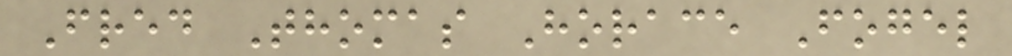Fred Thomas Horace Fogel
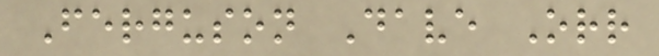Ferguson Dave Orr
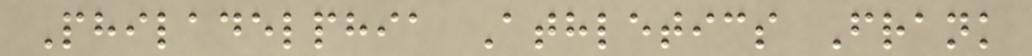Philadelphia Athletics Frank
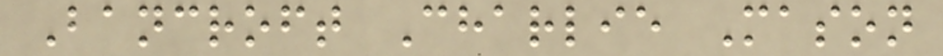Bancroft Charlie Mason
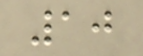10
